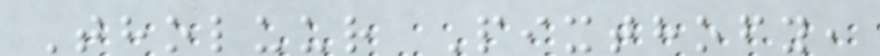Tholuur Pixthofy,
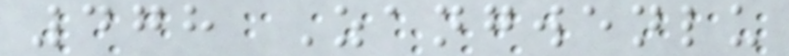478 Zangwenlu
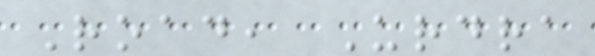Road, Urdra
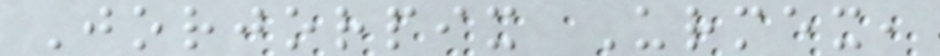Jorjorpix Urmex,
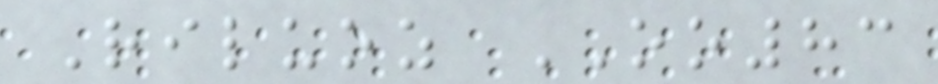Riluoz OO83
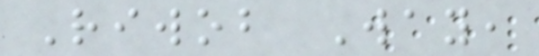Riwob Way,
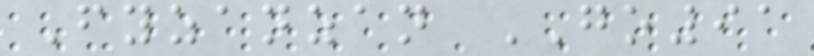Fyzanzan GO91
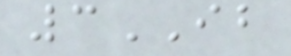3IB
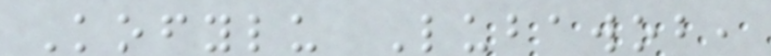Kofylu Lubawob,
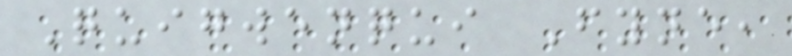Quigwenqui Fyne,
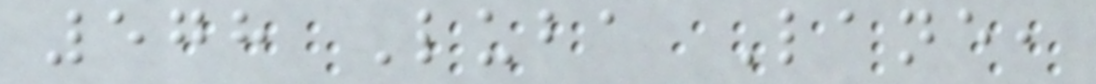578 Luba Lane,
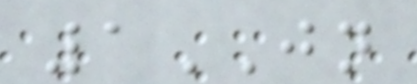1JN
